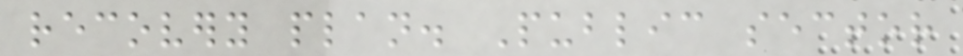recovery plan. Public sector
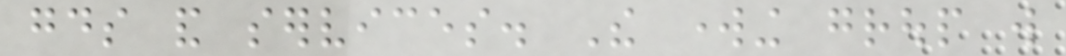goods and services. The working group will
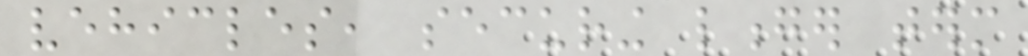vehicles, securing longer term
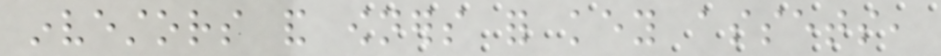investors and owners for key assets,
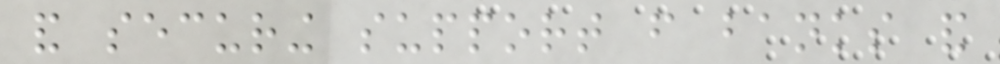and securing support from banks and
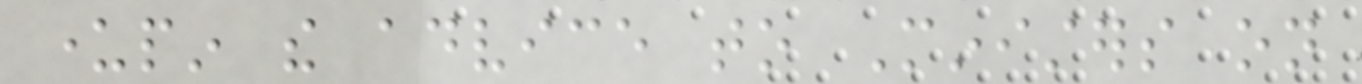underpin the advice to Ministers on
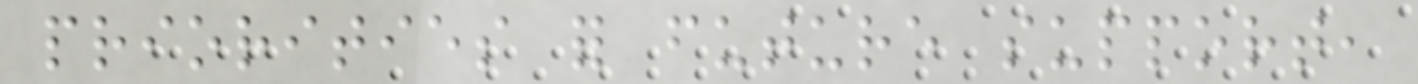priorities for future support,
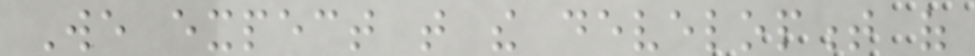We expect that the development of
